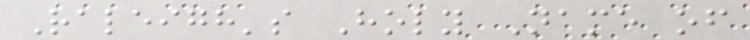Raleigh's Holy Name of
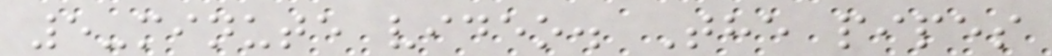5-minute video. The pipes
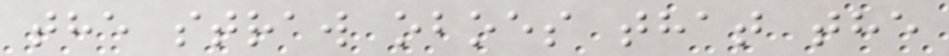the straw oboes that the
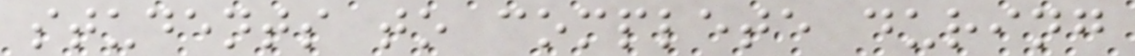students to complete during
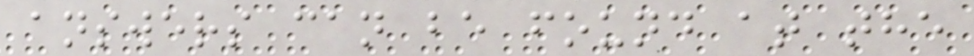answers can be found at the
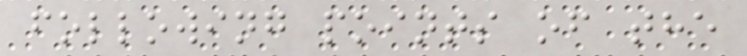following points of the
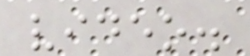video.
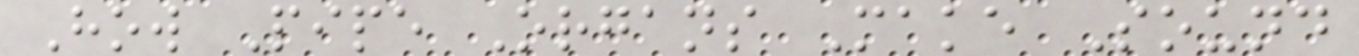How Pipe Organs Make Sound
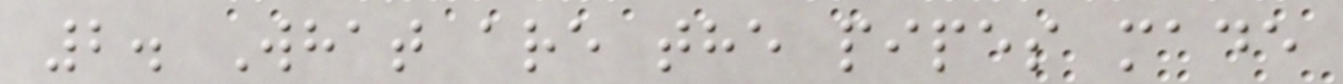2. What are the pipes made
